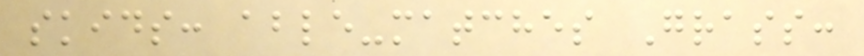skids: able-matches Grass:
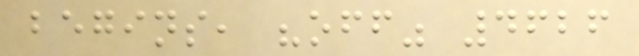begins, "off" 4626
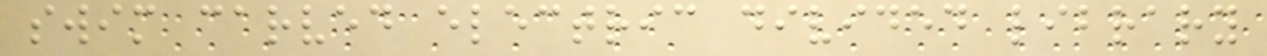swim carved electric divided library
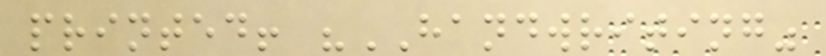printed! "HANDWRITING"
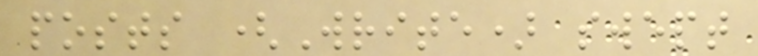posts (Write) swept
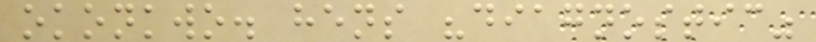okonkwo. hens "diagnostic"
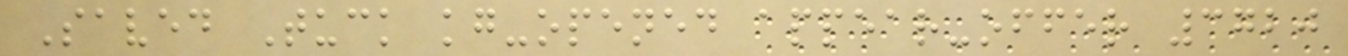Saved Tuck kg-opened appear-offer 3720
